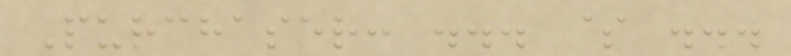Purchaser: ... $ ...
